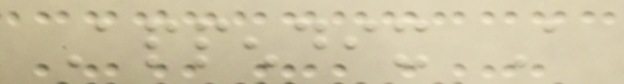Appendix A
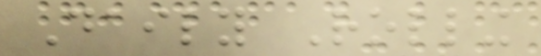Daily Rolling
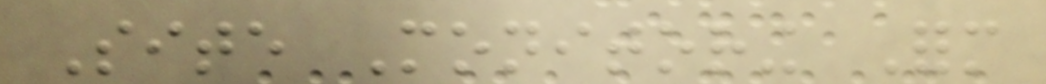Site Monitoring Form
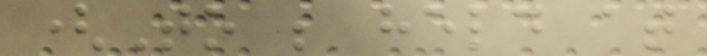(To be held at
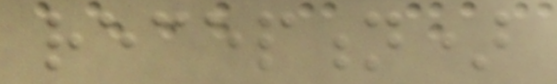reception)
